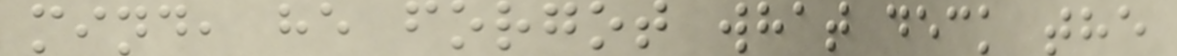mind, he forgot what deck the
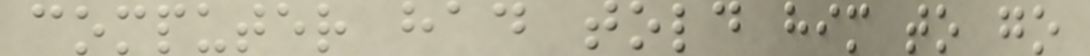computer had told him to go
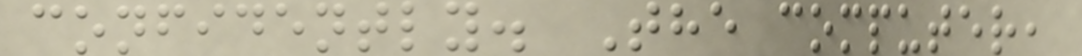confidently. The computer,
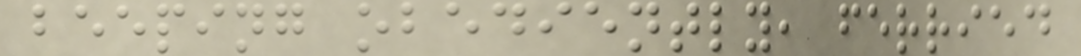beeping obediently, ferried
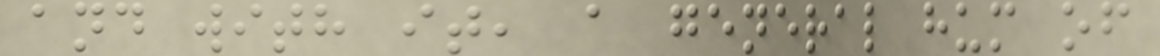and with it, a general hum of
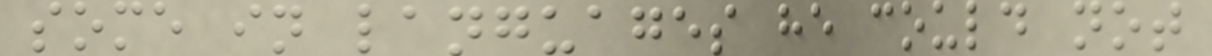some in languages he could not
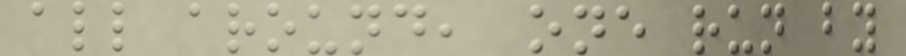all around, one run by
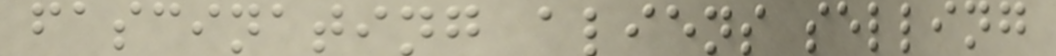fascinating aliens selling
